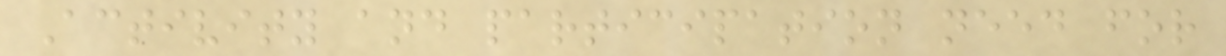Activity and participation need for
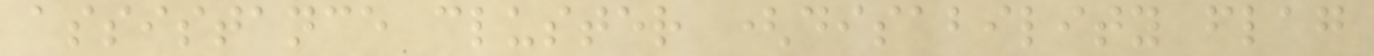assistance cluster (disability flag
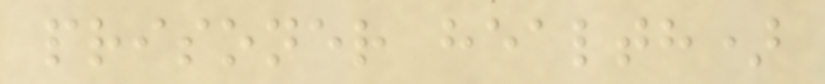prisoner health)
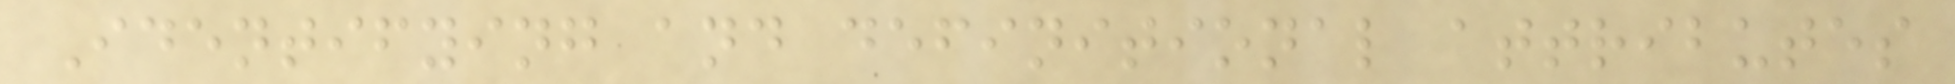Identifying and definitional attributes
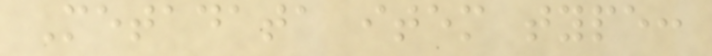Metadata item type:
